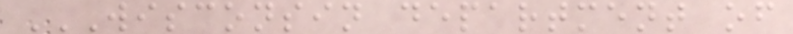WISCONSIN DEPARTMENT OF
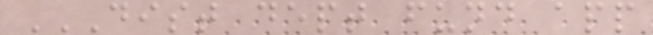DIST DEPT FUND APP
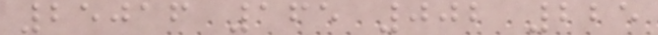25016 165 002 225
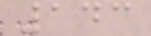143
